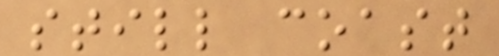still coast
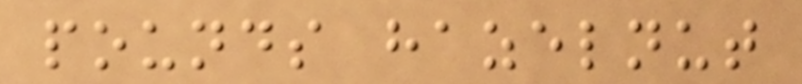pounds hazelnut
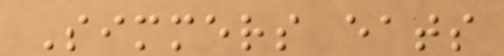Simmers eats
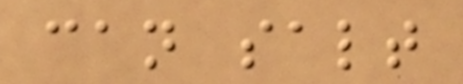can salt
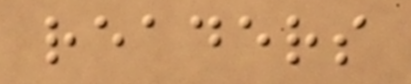readers
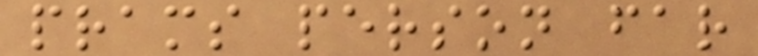prams person far
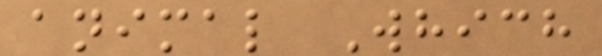animal Which
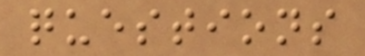questions
